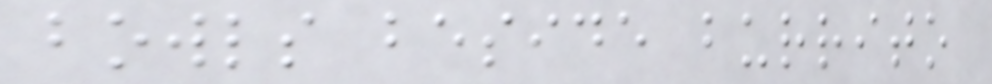bowls beside burrito
